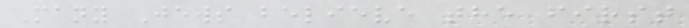Many Jews believe the first
